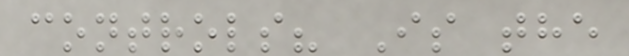controls? Is the
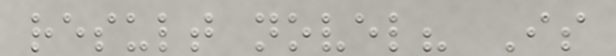result novel? Is
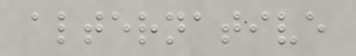alternative
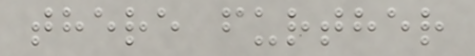there further
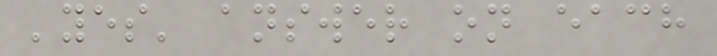'yes' answer on each
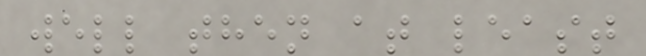well then at least
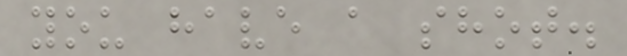you have a shot.
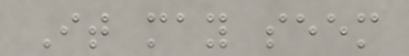It may seem
